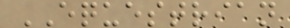EQUESTRIAN
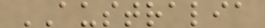AUSTRALIA
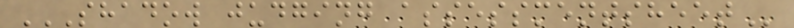SHADOW JUDGING ASSESSMENTSHEET
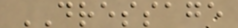DRESSAGE
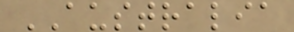AUSTRALIA
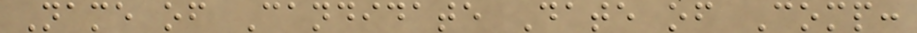Name of Candidate Date of Comp:
